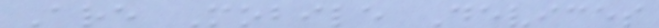Are Mobile Devices
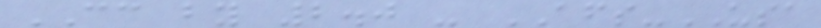CC by 2.0 - AFS-USA
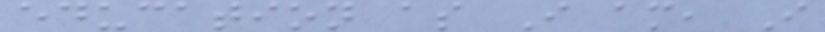education as I am, I
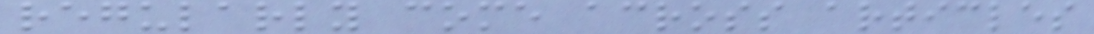regularly come across articles
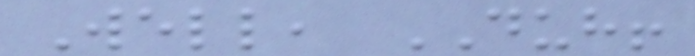Well, DUH!
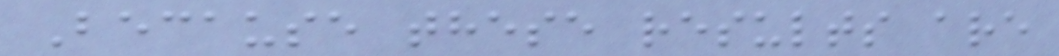Because these results are
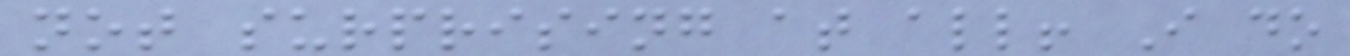not surprising at all! I do
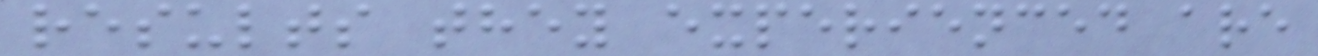results they experienced are
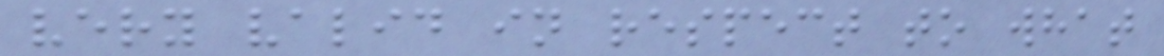very valid in respect to what
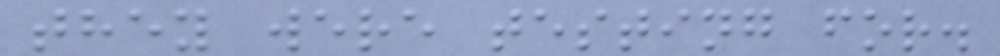they were testing for.
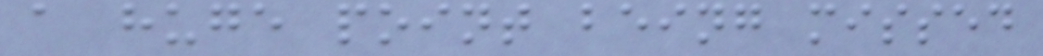a huge point being missed
